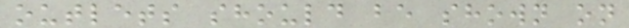outlets should be shown on
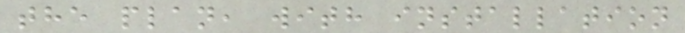the plan, with installation
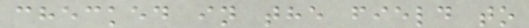checked in the field to
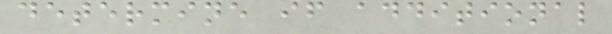determine if additional
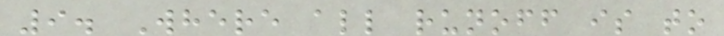9. Where all runoff is to
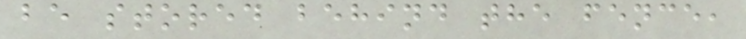be stored behind the fence,
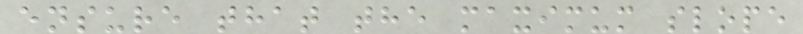ensure that the maximum slope
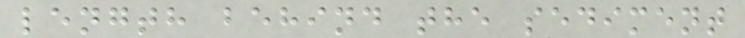length behind the sediment
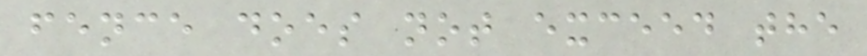fence does not exceed the
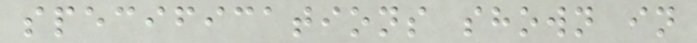specifications shown in
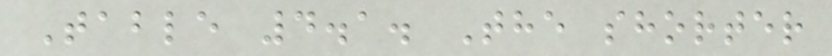Table 4.1. The shorter
